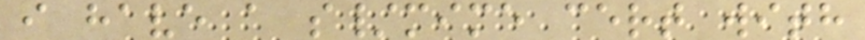i have a s/mime cert with
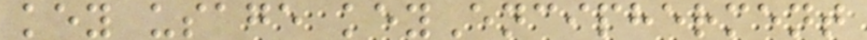key usage keyEncipherment
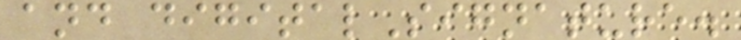and digitalSignature.
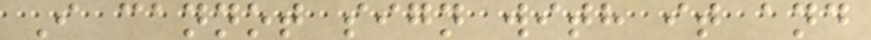I cannot sign with it and
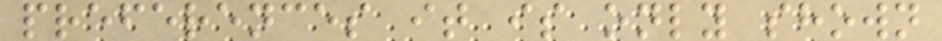preferences it is only shown
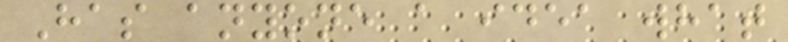Has anyone a idea what
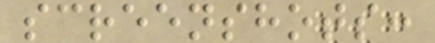screenshots:
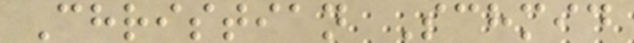Christian Schmid
